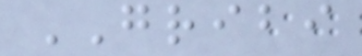GRIBI
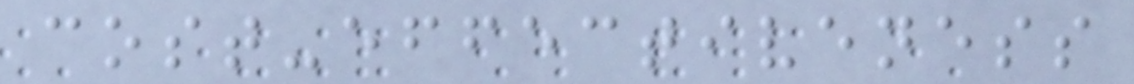cost-effectiveness
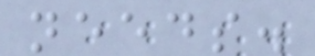needs.
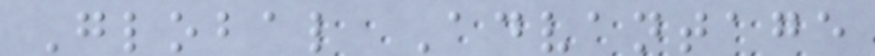Global Advantage
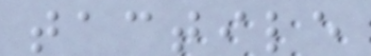tactile
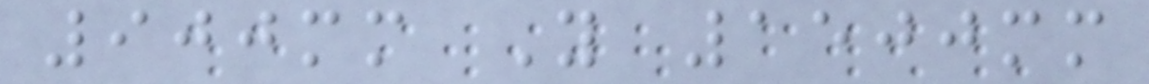900mm Y 1500mm
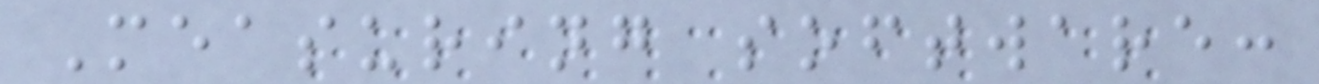Measuring software:
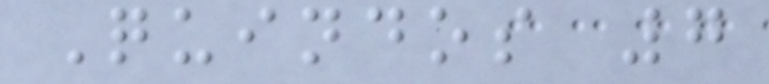Quindos 7
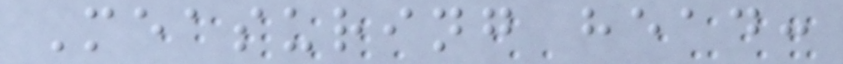Measuring head:
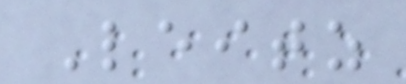Leitz
